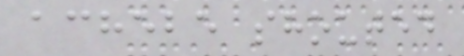achebe shouted
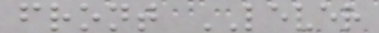front LEVER
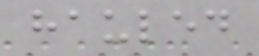hauled
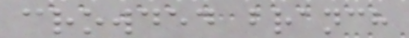crowded branch
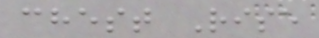chest Rise
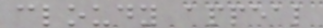cloudy appeal
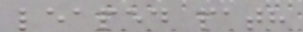leaped path
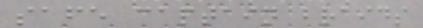safe captain braids
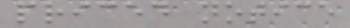priced notice
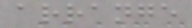arrange
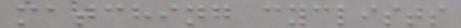matching cyclists
